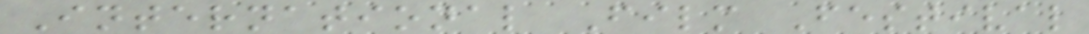International Film Festival
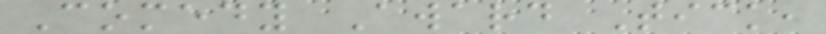Comedy Award Tick,
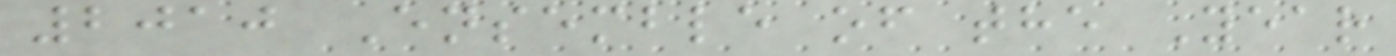2010 Ensemble of the Year
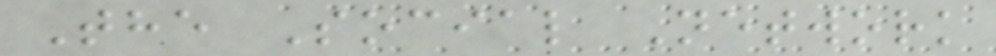The Social Network
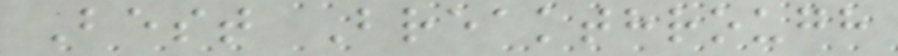Best Breakthrough
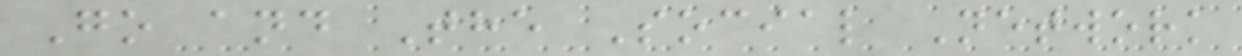Go and The Social Network
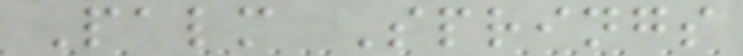Palm Springs
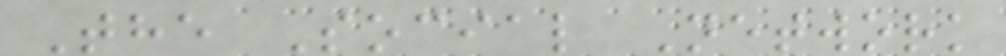The Social Network
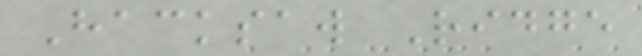Hacksaw Ridge
